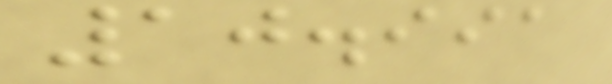10.991
